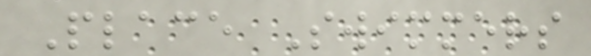Place Swimmers
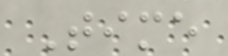Time
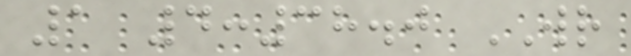1 4:38.0 WR
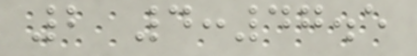2 4:47.5
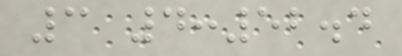3 4:52.4
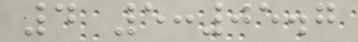4 5:05.7
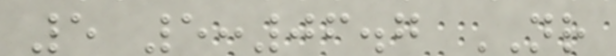5 5:06.7 NR
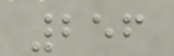256
